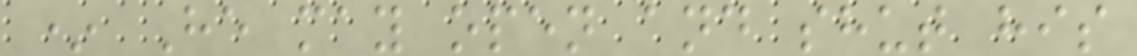* He may open and shut his
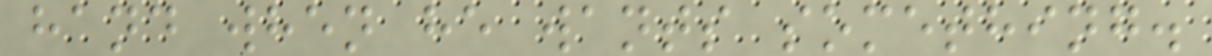hand when he wants something.
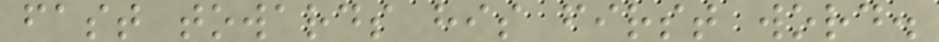fast towards his first word.
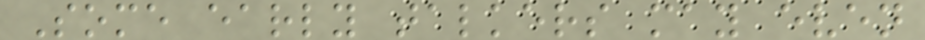Some early talkers may even
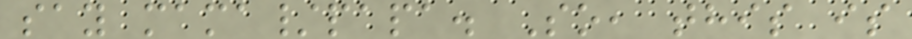say mama/papa. So, this is
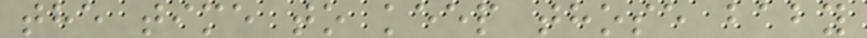the time to keep those baby
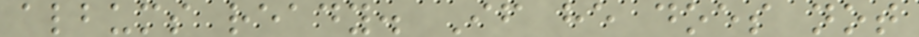albums ready. If he does not
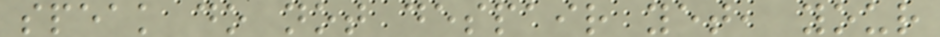speak do not despair yet, your
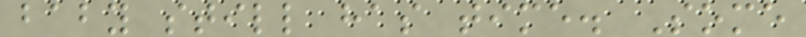baby still has time. Some
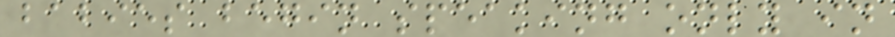babies begin speaking only in
